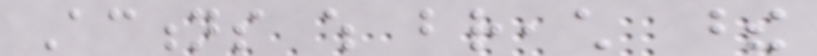Actions which breach these
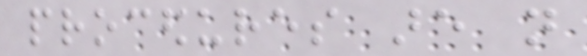procedures are not
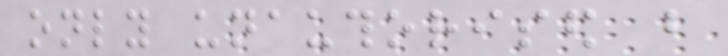only unauthorised but
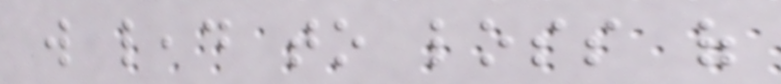will lead to loss of
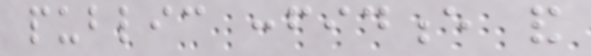public confidence and
